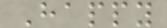Happy
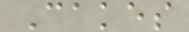Cakes
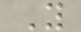Y
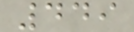449
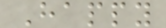Happy
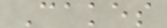Cakes
